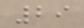29
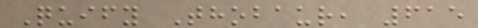Quify Thobaur, 615
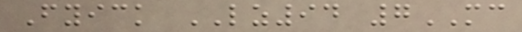Fyick LZ94 7MC
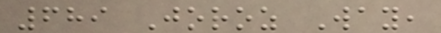689 Joroz Way,
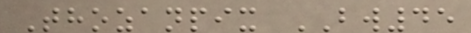Thozanpix BW45
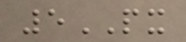5PX
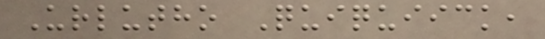Urlutho Quiquiick,
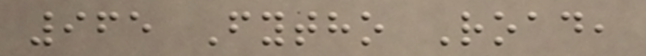965 Fytho Road,
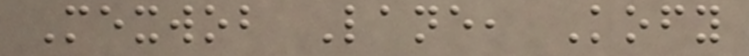Mexwob Lane, Kofy
